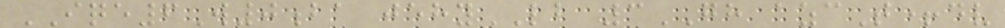IQE6W0ba jehyLB 3GH azcT+dv
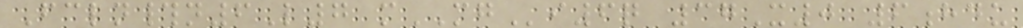Fcln#n6L7 mMGi6q 37X0 6hdu
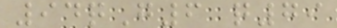94qG6 q79
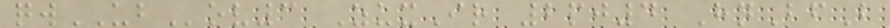qwUBov3 ZuxIr 2pj4 HnBfB
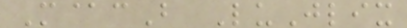M@cB LuJlix
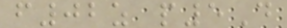f02z p5D
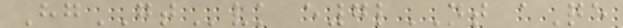HgGTvk e7lNT aQe
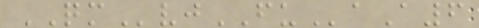QMvjFUaA6
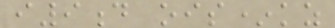i9d ois*kz
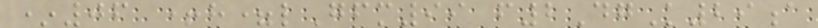*06 +h=lGfm99 f2DgK29a
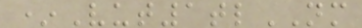*Vut1tlNM
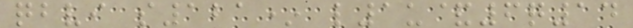qbvi s121* l1u&6q14
